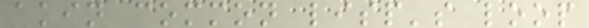akin common lisp's loop
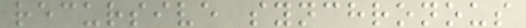recursive synchronous
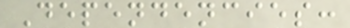Dependencies:
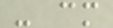- cm
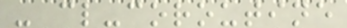- cl-coroutine
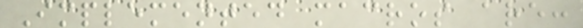Implemented macros are:
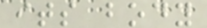its body
